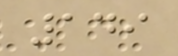149
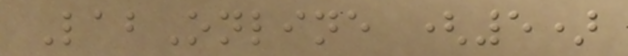LabOnline (5)
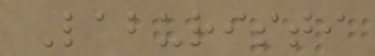Laburisti
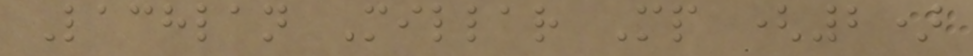Lachlan Millar Mp (2)
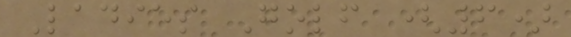Ladies Golf (6)
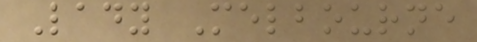Lady Melbourne
